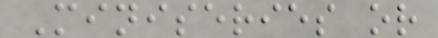Miniseries or
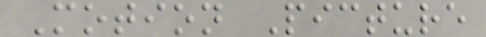Motion Picture
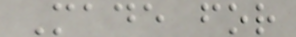Made for
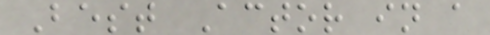Best Actor in a
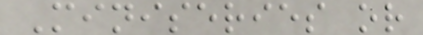Miniseries or
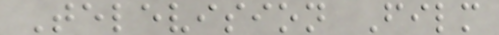Television Film
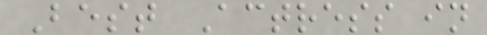Best Actress in
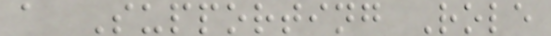a Supporting Role
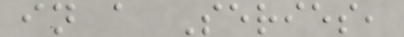in a Series,
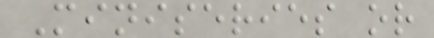Miniseries or
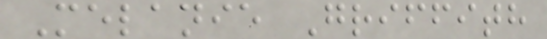Melanie Griffith
